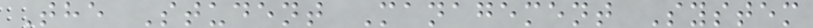The Student Management System
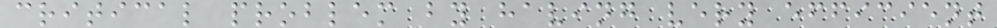critical problem by having very efficient
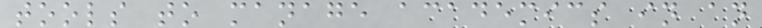tools to manage academics in an
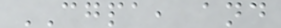CGPA, and
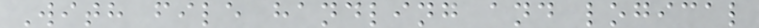With file handling and logical
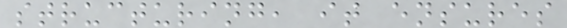structuring, it ensures
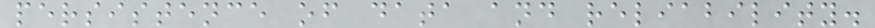persistence of data and reliability.
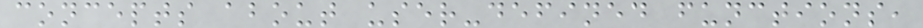concepts about user-defined functions,
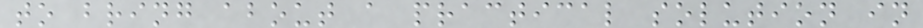to bring about a practical solution in
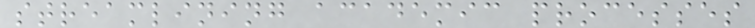streamlining academic processes
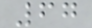67
